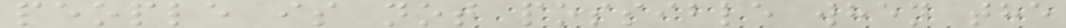people is not possible when the
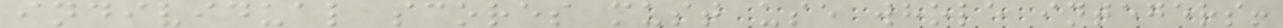individual scores must use whole integers!
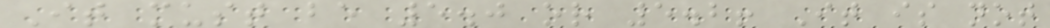It must be 5.0 or 5.2! It is not
